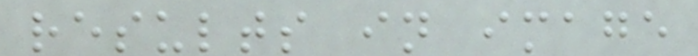results in image
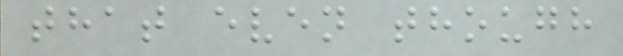that even though
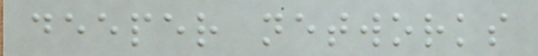deeper networks
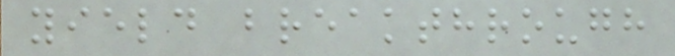yield breakthrough
